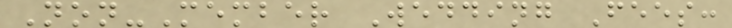Non-Member Wedding Fees:
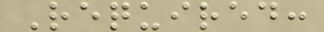Required:
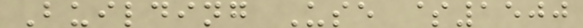Building Use $1500
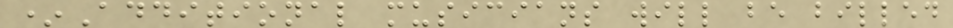*Additional musicians will be billed
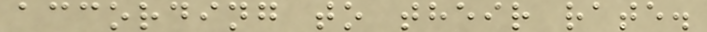according to their rate.
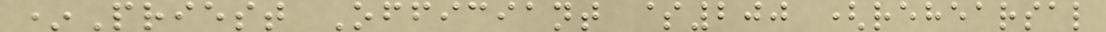*Priest Officiant $200 (rehearsal
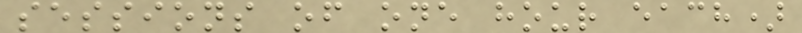sessions of one hour each)
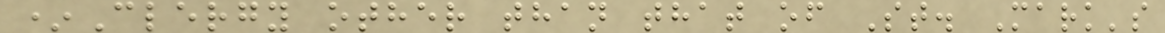*Clergy other than that of St. Mark's
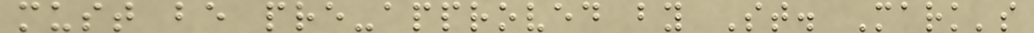must be pre-approved by St. Mark's
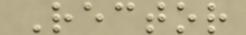Rector
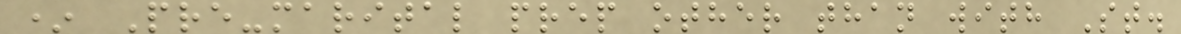* Pre-marital prep other than with St.
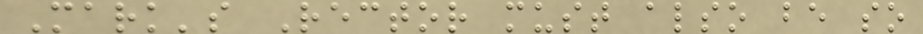Mark's Rector must also be so
